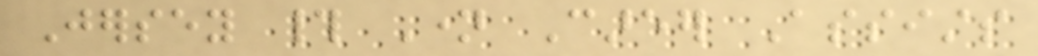Jersey # Name Career Assists
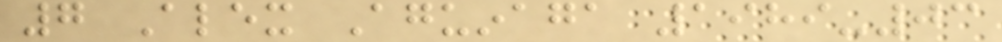7 Alex Aguinaga 1989-03
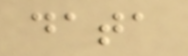data
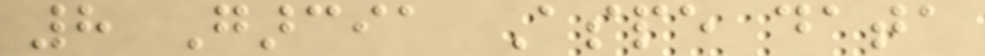8 Garcia Aspe data
